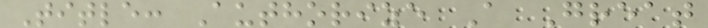Title: Authorize A Great
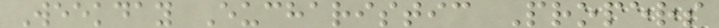Weekday Eucharistic Propers
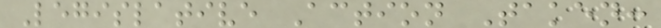Legislative Action Taken:
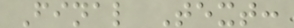Final Text:
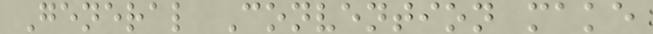General Convention make
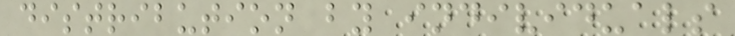distribution by individuals
